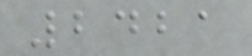2421
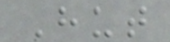Hut
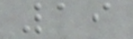19
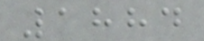1884
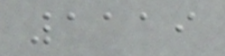1119
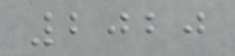2020
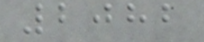2082
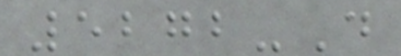5272-D
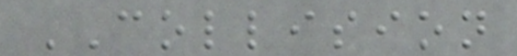COLLISION
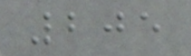205
